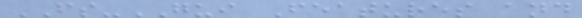FS-GUI Features and
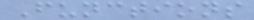Functions
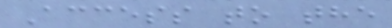Access to the
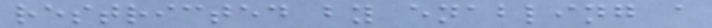restricted by enabling a
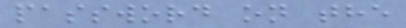password on the
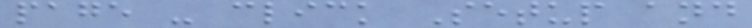page - click Setup and
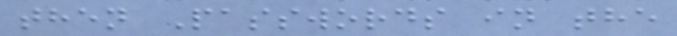then Passwords in the
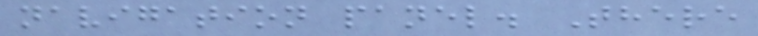navigation panel. There
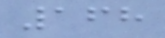168
